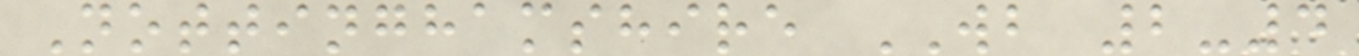Nottinghamshire WB 2-4
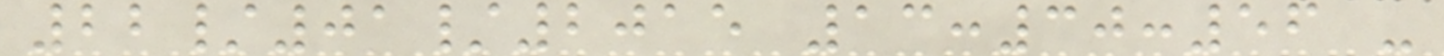22/01/2015 13:30:56 -
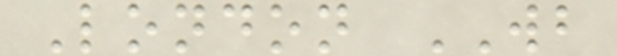London WB
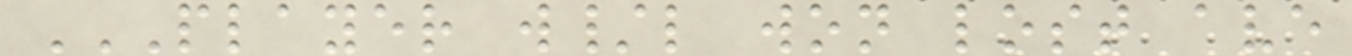PLAYER W/L WON LOST AVE
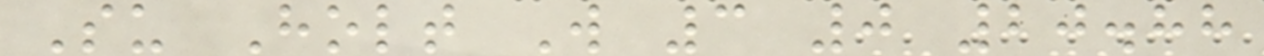Su Holt W 3 0 20.88
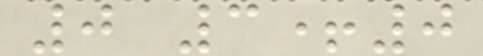0 3+0
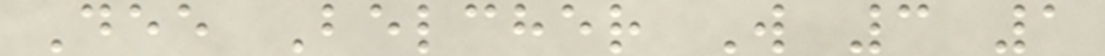Dee Belcher W 3 1
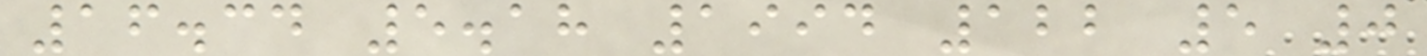16.34 5.18 1994 122 5 0
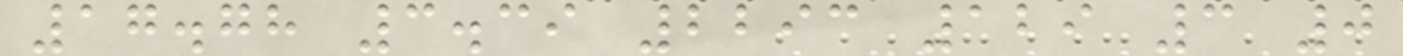17.78 3.39 2293 129 3 0
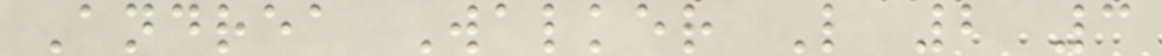Andrea Walker L 2 3
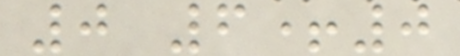0 6+0
